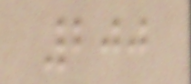200
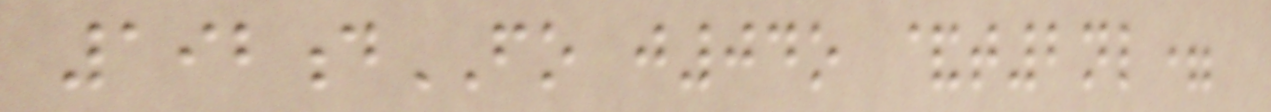192dFO j04o &t2nl=
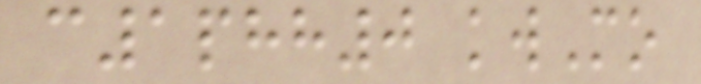c1phh0 kwMo
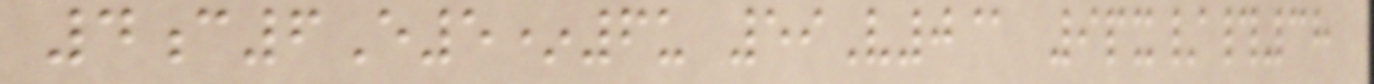4c6E5*6u 59V0@ 9px/#38
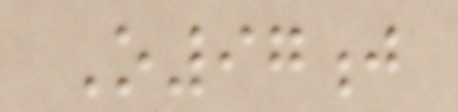O97j
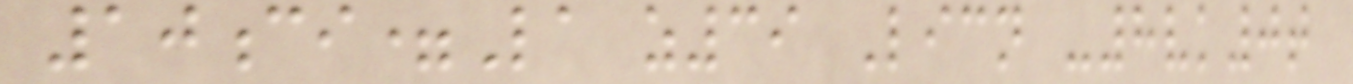10ci=La z39 Licn -8vk0t
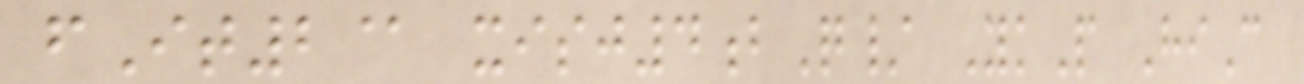fIt2@ xisj4bQ/ YkP HiC
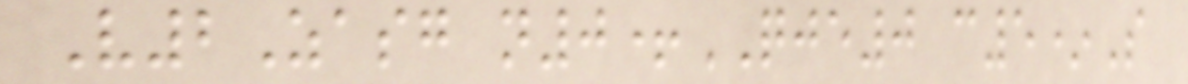V2Zasg n0+QJE0 c5*S
